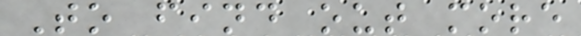To find out more
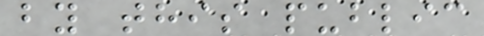by this public
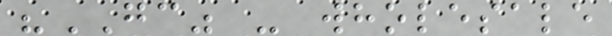"GC" - wholesale
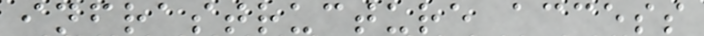infrastructure access
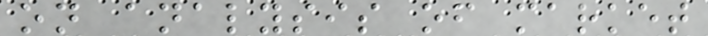on analysis of market
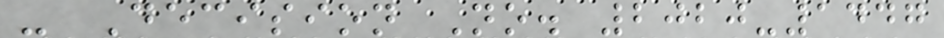- Decision No. 2020-1447
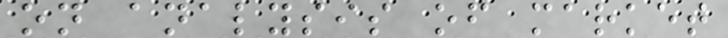on analysis of market
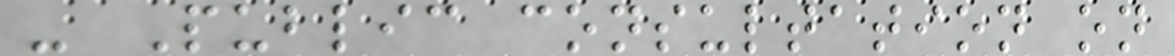- Public consultation on
